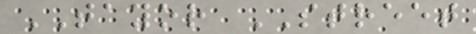TAYOR STREET
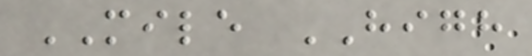MILE HIGH
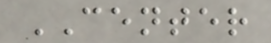CENTER
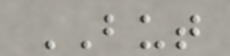BUT
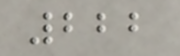222
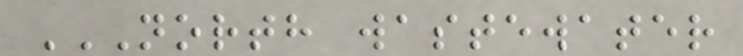NORTH WASTEWATER
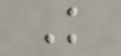K
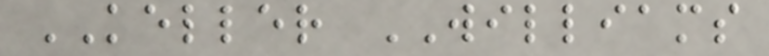KELLER WILLIAMS
